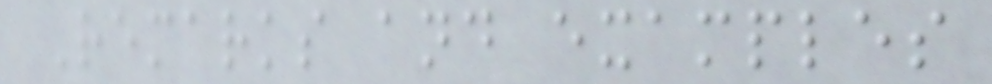Remarks and examples
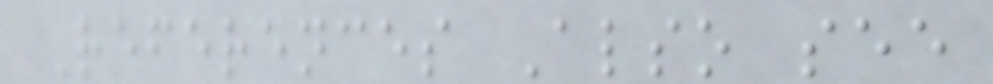References Also see
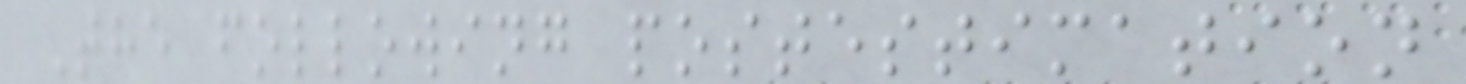The following postestimation
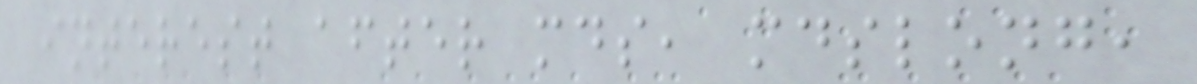interest after mds, mdslong,
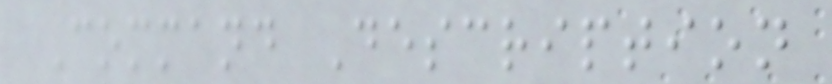Command Description
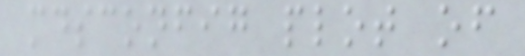mdsconfig plot of
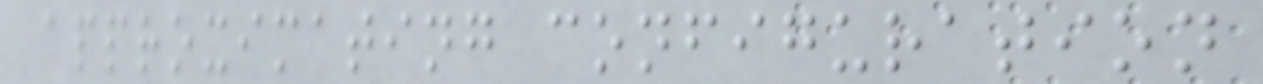approximating configuration
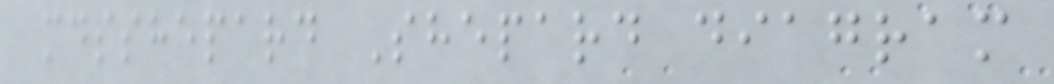mdsshepard Shepard diagram
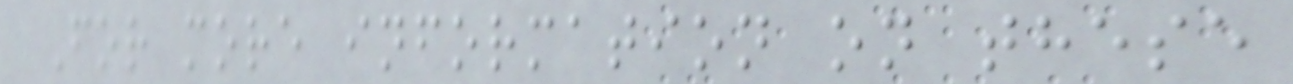For more information on these
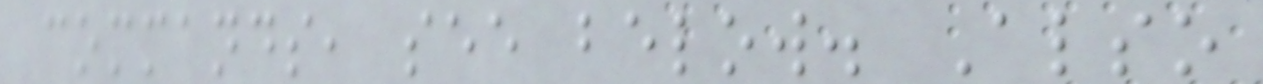commands, see below. Also
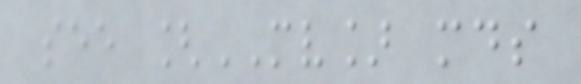see [MV] mds
